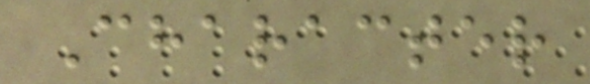Character
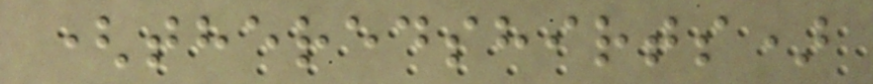(theredshirts)
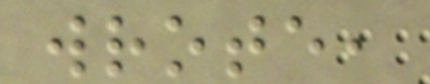wrote,
